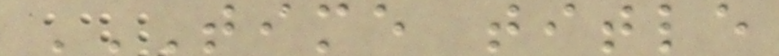TIME TITLE
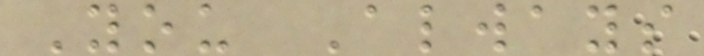You Always
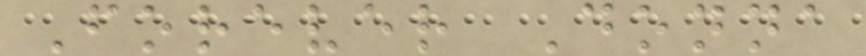Forever Donna
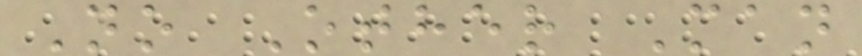No Other Man
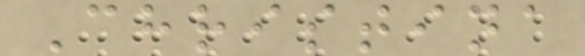Christina
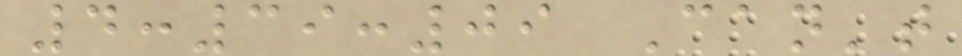4:39:09 Can't
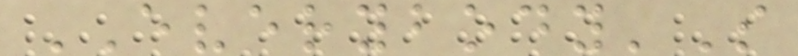EVERYBODY'S
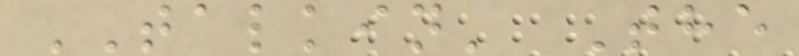TALKIN' The
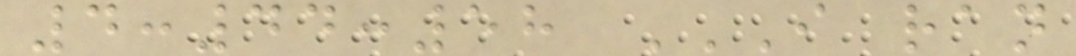4:44:58 I RAN
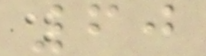60
